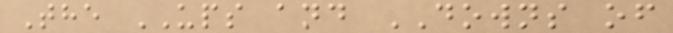The UPS and DOWNS of
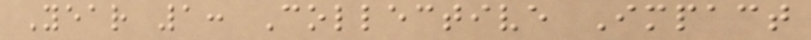Year 1: Collective Impact
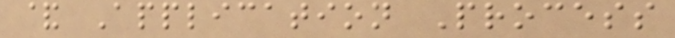& Application Process
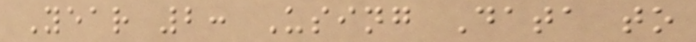Year 2: Using Data to
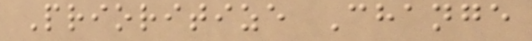Prioritize Change
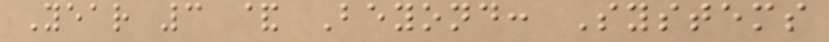Year 3 & Beyond: Systems
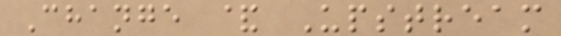Change & Upstream
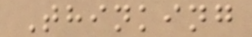Thinking
